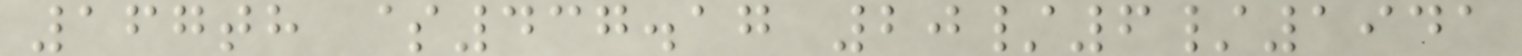167th $437.17 20/6/1941
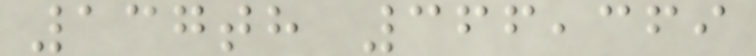137th 366,369
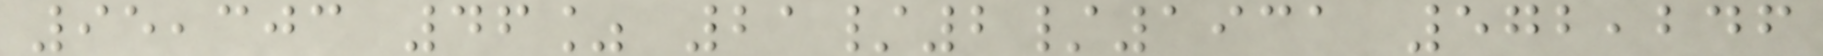95,303 46% 21/2/1931 572,246
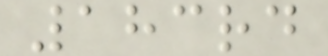183rd
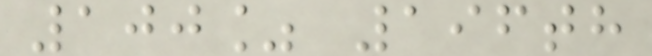100% 196th
